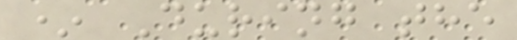* During the
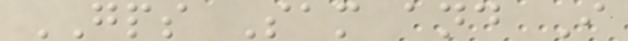GPS Sam and I
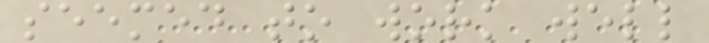seemed to work well
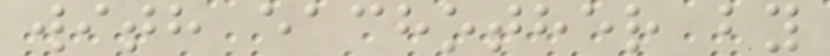with eachother by
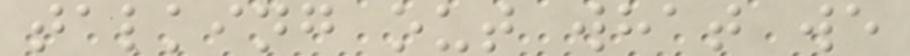talking out what we
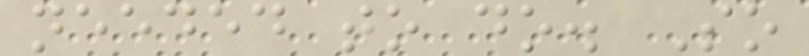needed to do. So
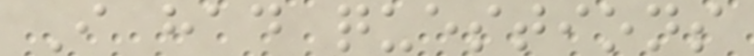I had questions
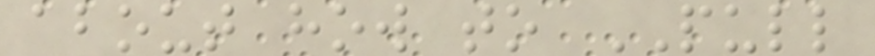about how to PULL
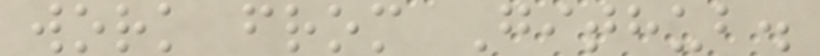work from Github.
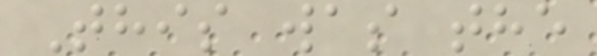This was the
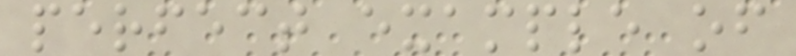perfect example of
